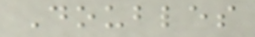Doubles
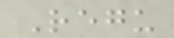Regu
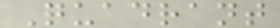Quadrant
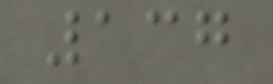137
